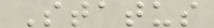Status
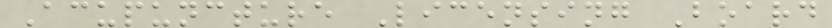Acupuncture Licensing Board
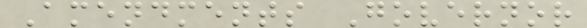Amendments Governor
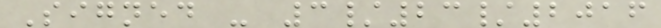Signed - 3/23/2016
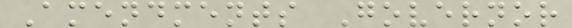Amendments Governor
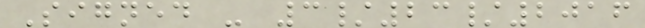Signed - 3/23/2016
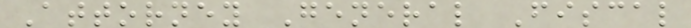Attorney General Fiscal
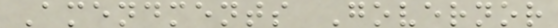Amendments Governor
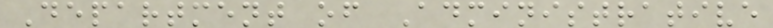Department of Administrative
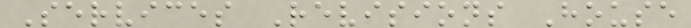Services Revisions House
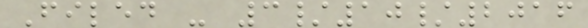Filed - 3/10/2016
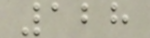128
